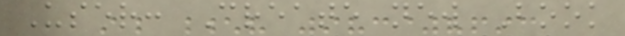User: Create new Book
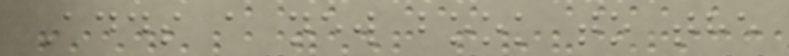Adds a new book to the
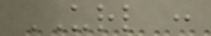URL :
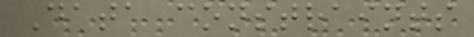Data constraints
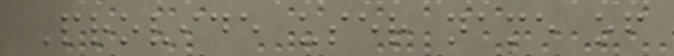Provide user name of
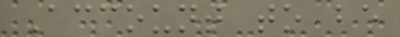Account to be
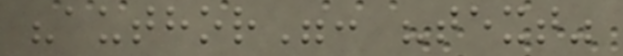"author": "text"
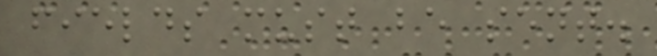fields must be sent.
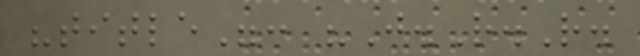"title": "J.R.R.
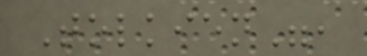Tolkien",
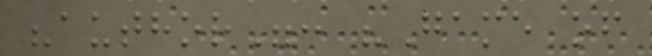"author": "Game of
